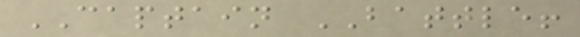CAPTAIN BATTLE!
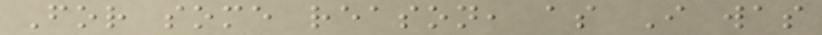For some reason, as I was
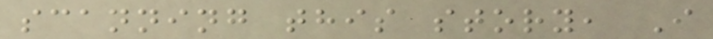scanning this story, I
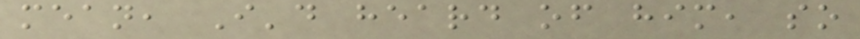mean, I'd heard of him, so
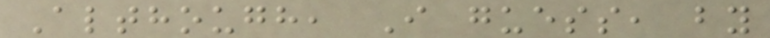Although, I guess, by
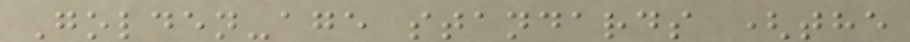Golden-age standards (the
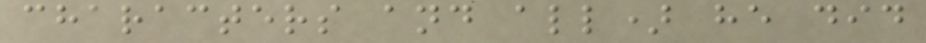characters and all) he did
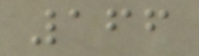166
